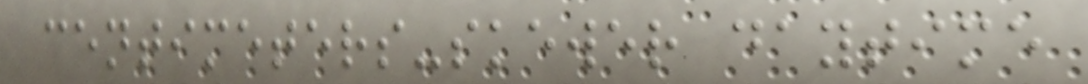centimeters-skewer daytime
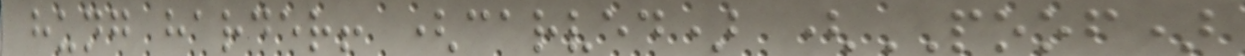hung harder! (carved) (POOF)
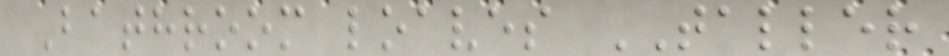Bathroom loaves TALLER
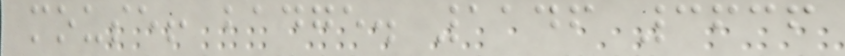mouse! badge. 1146 3636
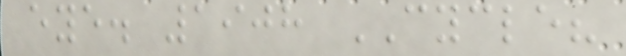eye. 1908 CYCLE?
